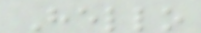Hello
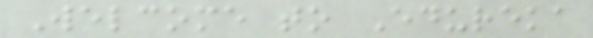Welcome to Edureka
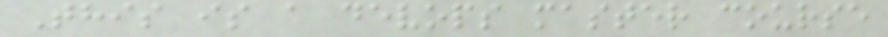This is a devops master course
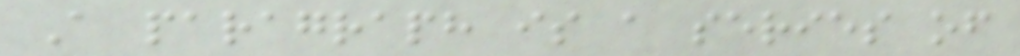A paragraph is a series of
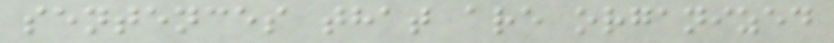sentences that are organized
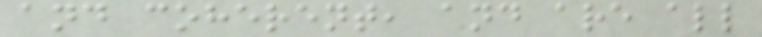and coherent, and are all
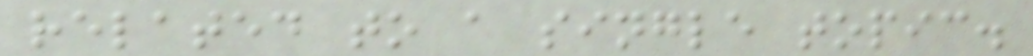related to a single topic.
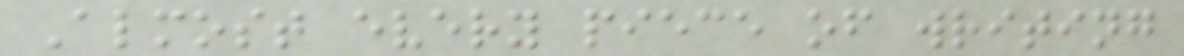Almost every piece of writing
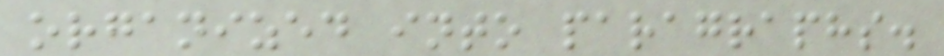organized into paragraphs.
